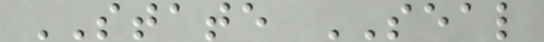STATE SEAL
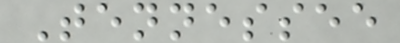Tennessee
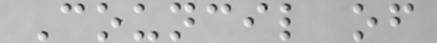Council of
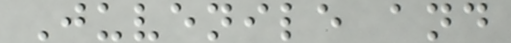Juvenile and
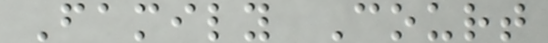Family Court
